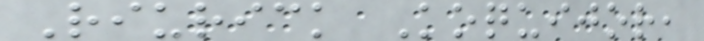Riurick Koquijor,
